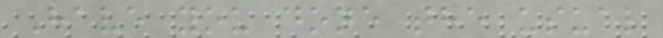Have you done the usual
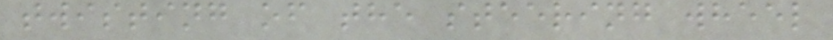twisting of the steering wheel
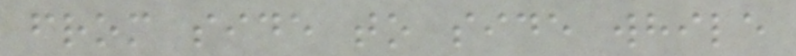from side to side while
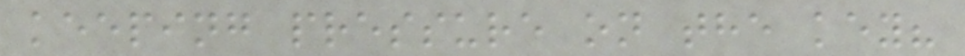keeping pressure on the key?
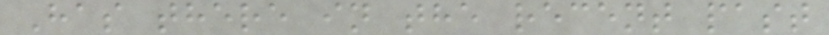Has there in the recent past
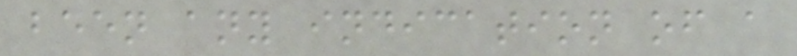been any indication of a
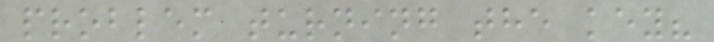problem turning the key?
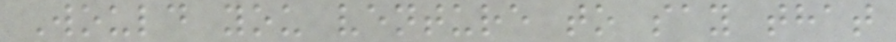Would you venture to say that
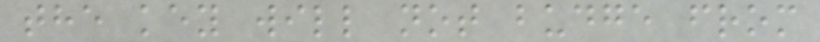the key will not budge from
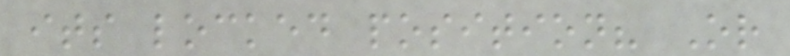its locked position? Or
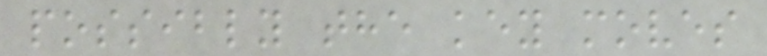possibly the key moves
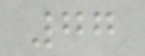77
